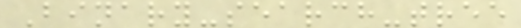Binary-search-tree
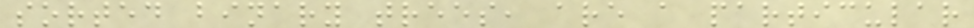sorted binary trees, are a particular
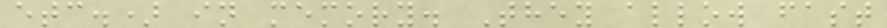etc.) in memory. They allow fast
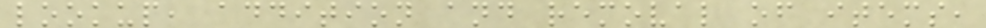lookup, addition and removal of items,
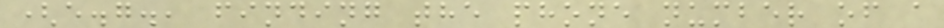(e.g., finding the phone number of a
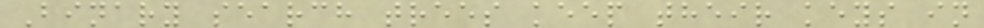Binary search trees keep their keys in
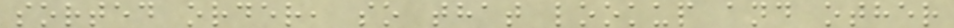sorted order, so that lookup and other
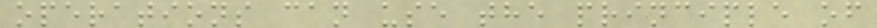operations can use the principle of
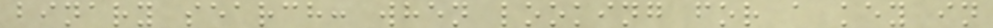binary search: when looking for a key in
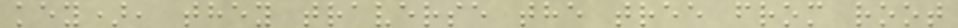key), they traverse the tree from root
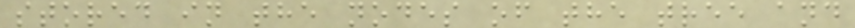stored in the nodes of the tree and
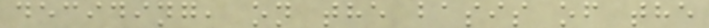deciding, on the basis of the
